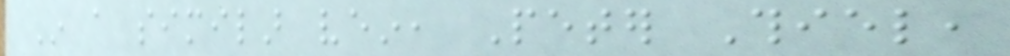In a similar vein, Peter Thiel,
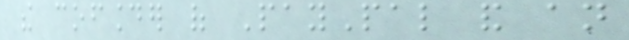the cofounder of PayPal and an
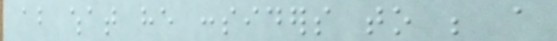about what he considers to be a
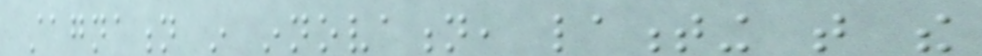stagnation in innovation, lamenting that the
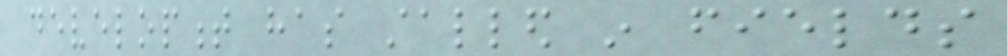development has stalled in fields
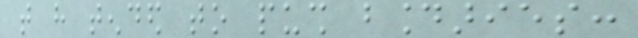that have tended to push boundaries:
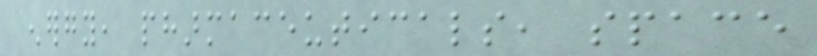energy, pharmaceuticals, space
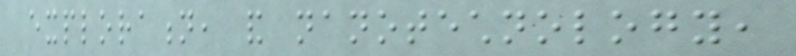exploration, and nanotechnology,
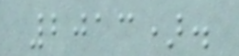2013).
